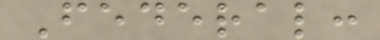Federal:
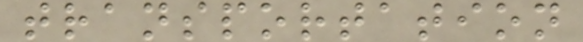transportation
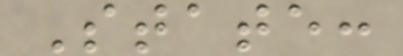State:
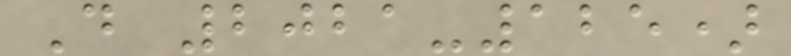D 2021-125)
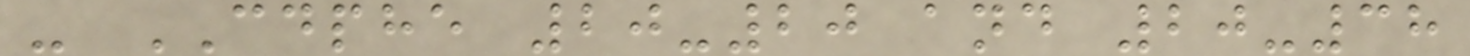- CDPHE 20-20 and 20-38
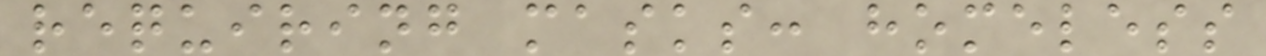requiring masks: homeless
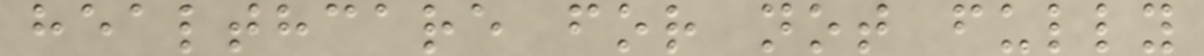healthcare for not fully
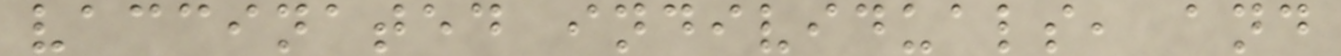vaccinated individuals, and
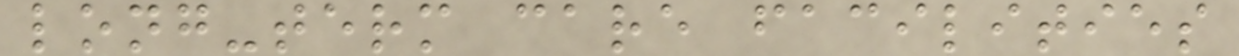long-term care facilities
